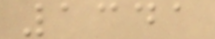1341
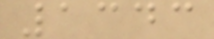1343
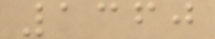1360
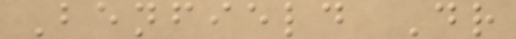Benfield Dr
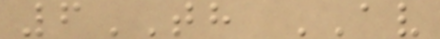6TH AV
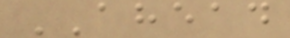AHEAD
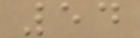54
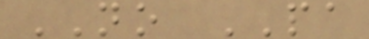NO PA
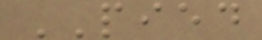PIED
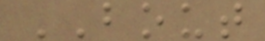BOUT
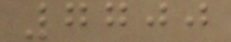7700
